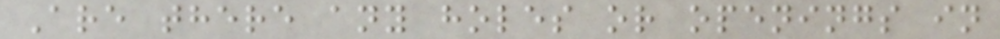Are there any holes or openings in
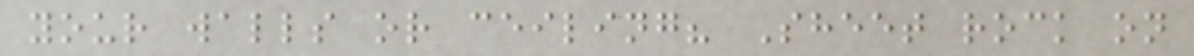your walls or ceiling? Sheet rock on
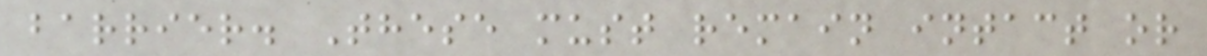barrier. These must remain intact or
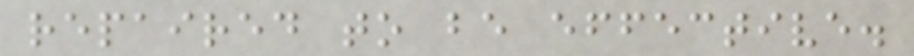repaired to be effective.
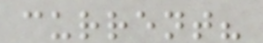current?
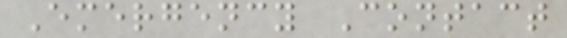Emergency Contact
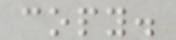copy.
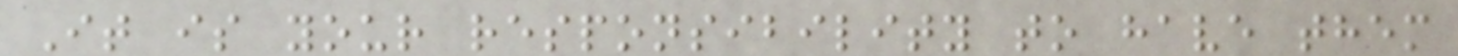It is your responsibility to have them
